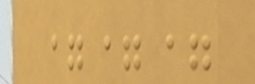===
